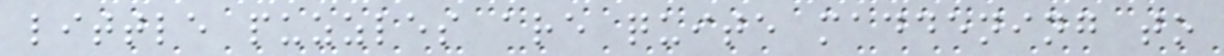little puzzles are quite maddening to
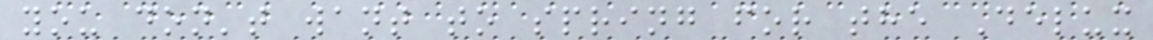you don't want to spring for the Delux
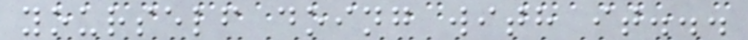yourself doing with it...
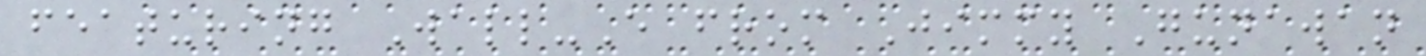featuring Wall-E from Jimmy Gunawan
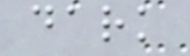dark
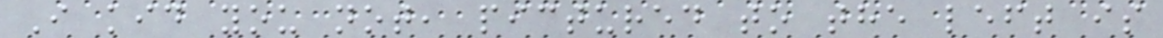I kid you not, pictured to the left is
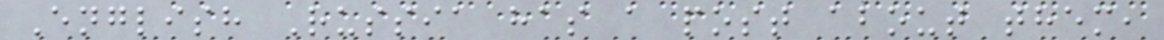English Russia has a post about them,
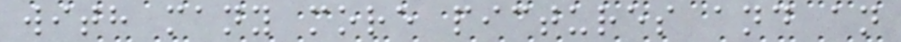with many more pictures and an
